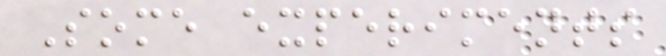Some experiments
